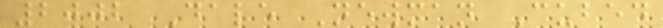2002 Dale Newman Cubed
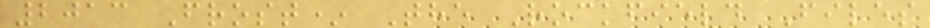2013 Frost* The Rockfield Files
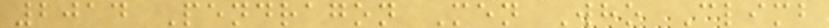2014 Pendragon Men Who Climb
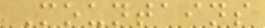Mountains
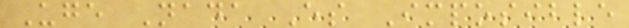Uge Nada Es Imposible
